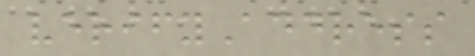verifyAddress
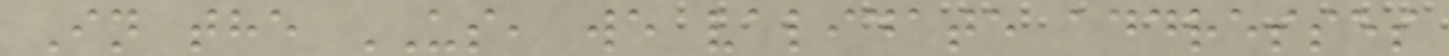In the US, we validate addresses
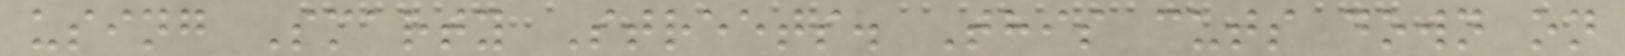using Smarty Streets. This cuts down on
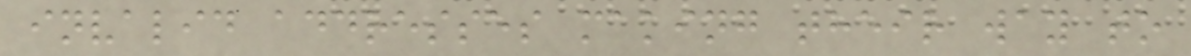invalid addresses making their way to
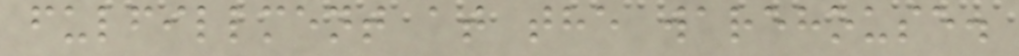fulfillment at the warehouse.
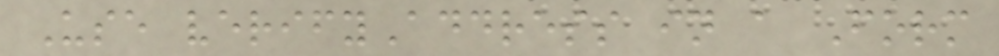Use verifyAddress in a Form
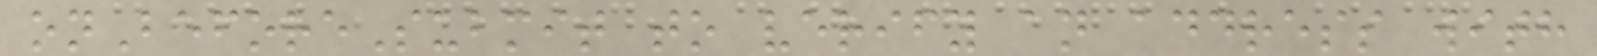onBeforeSubmit to verify an address with
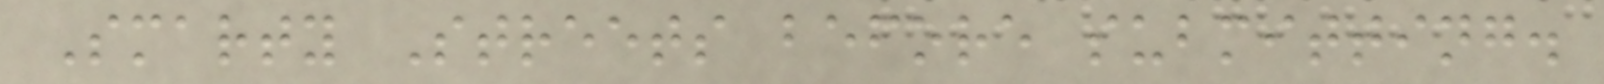Smarty Streets before submitting.
